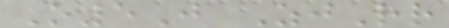O5J ZjRr
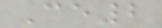Ce2
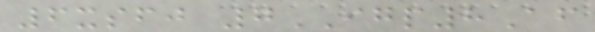6xsfj 7IGP8Af
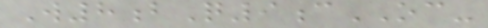W8bQ9cOC-
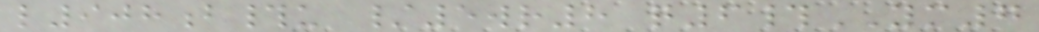l908b#u /5wr8 q6#YM7
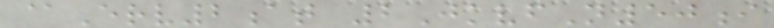@Erv2at 2JkvfN50i
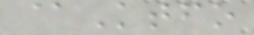@Ktfo
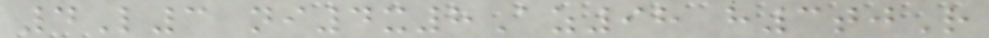4L3 ni4x8Az98 h3tjR
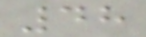48
